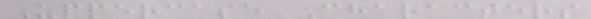Uppercase Characters
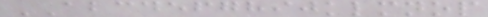ABCDEFGHIJKLMNOP
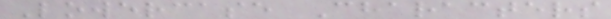Lowercase Characters
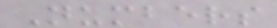Numbers
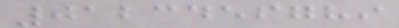0123456789
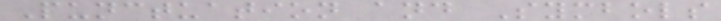Punctuation and Symbols
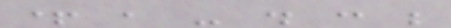+ , - . : ;
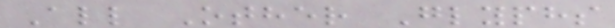All Other Glyphs
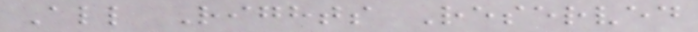All Rights Reserved
